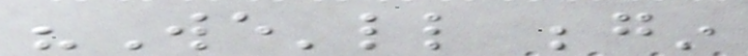"We'll begin
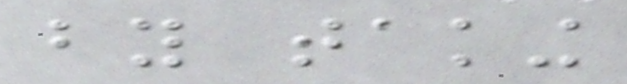by taking
